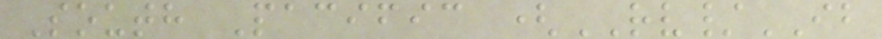South Pacific (RV/IB
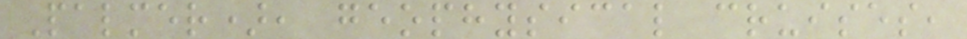Palmer), geophysical cruises,
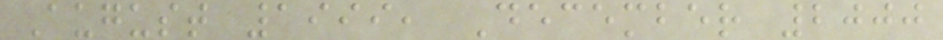August 1999, December 2000
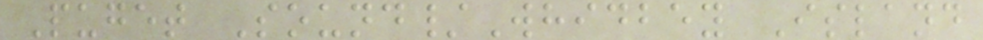Puget Sound/Whidbey Island
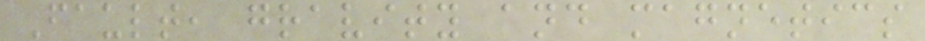Fault, gravity and magnetics
